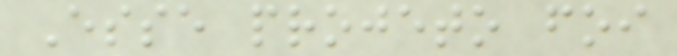Esse projeto foi
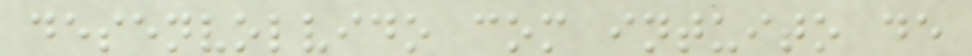desenvolvido com intuito de
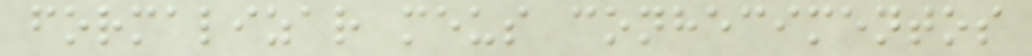formalizar meus conhecimentos
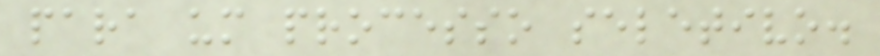para um processo seletivo.
